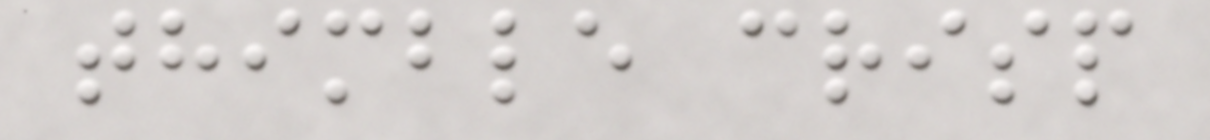thimble crisp
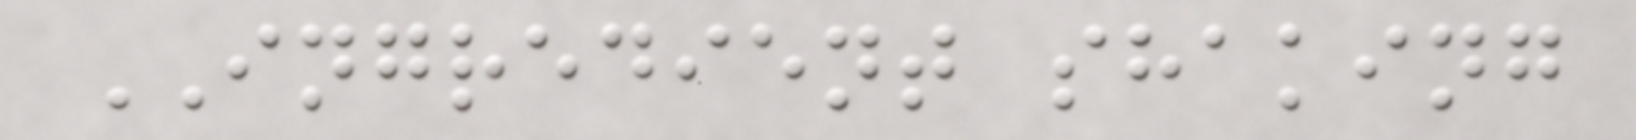INGREDIENT shaking
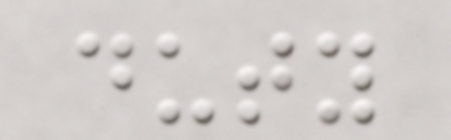duty
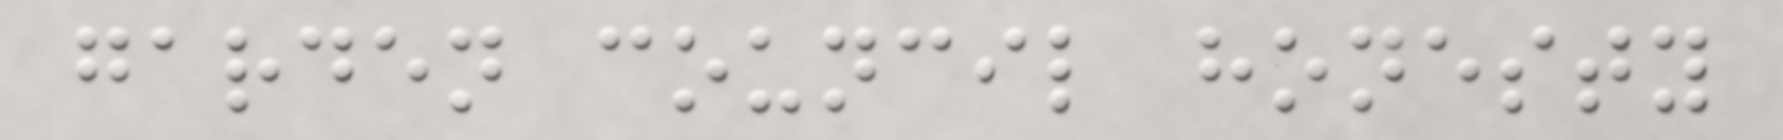garden council honesty
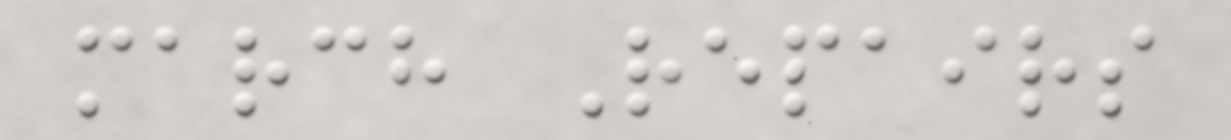march Repairs
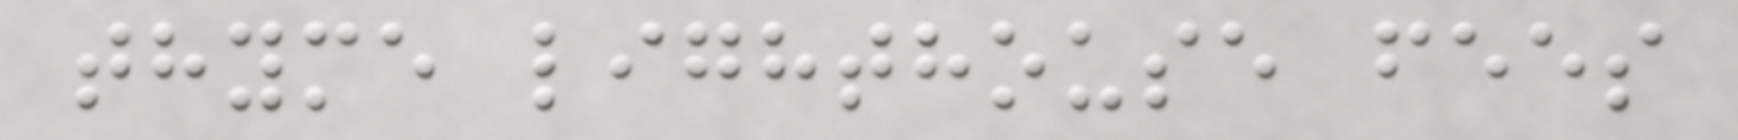thyme lighthouse fees
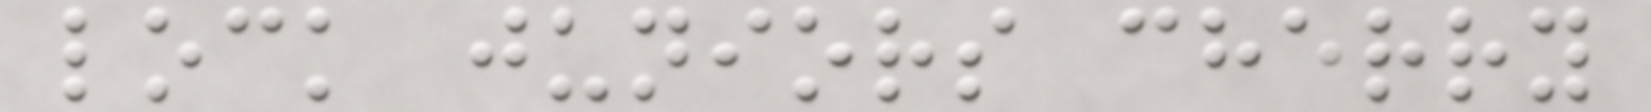lock juniors cherry
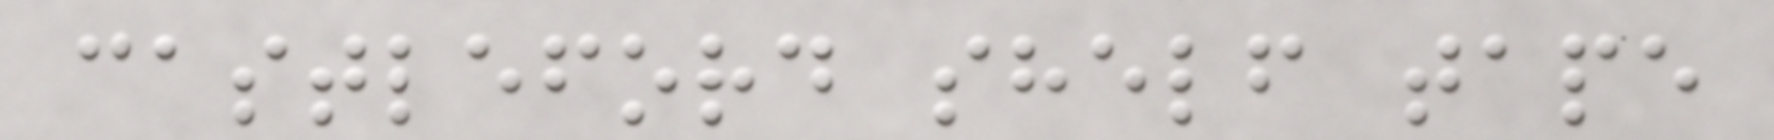castleford shelf tape
